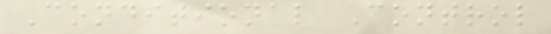Conditional Control
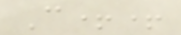C++
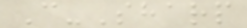C-Sharp
